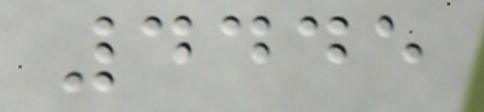4445
